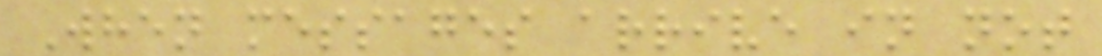When messages arrive in not
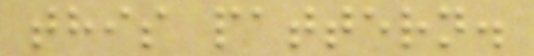this pattern.
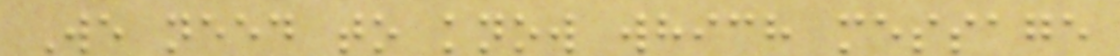We need to know which message
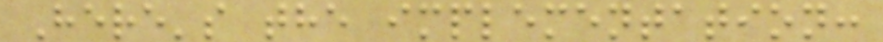Here's the implementation:
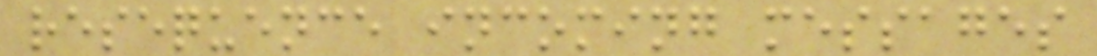resequence incoming messages
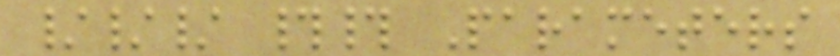/// ## Parameters
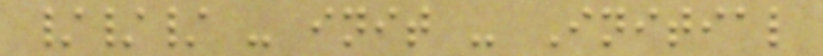/// - init - Initial
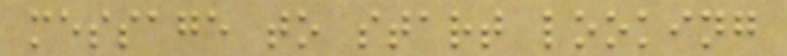message to start looking
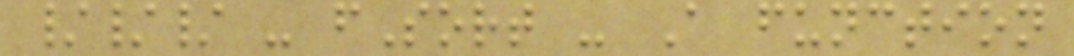/// - fSort - A function
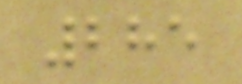285
